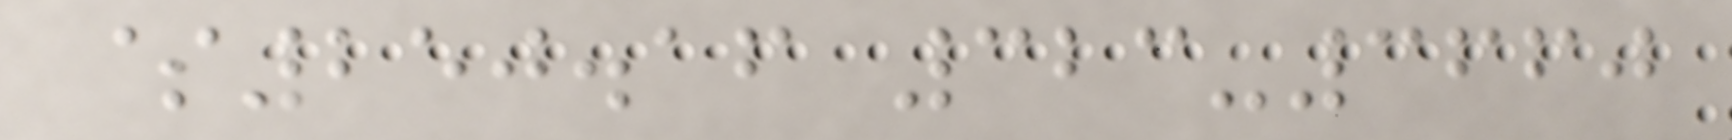$250.16 323-3660
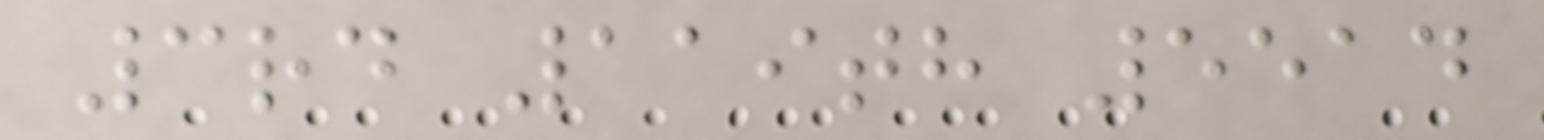3rd 119th 5514
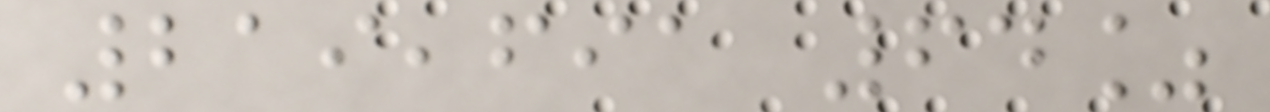219,691 64%
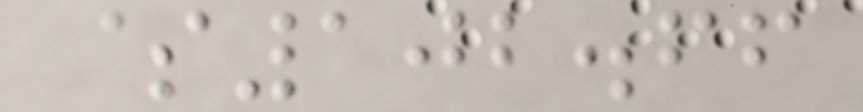$102.66
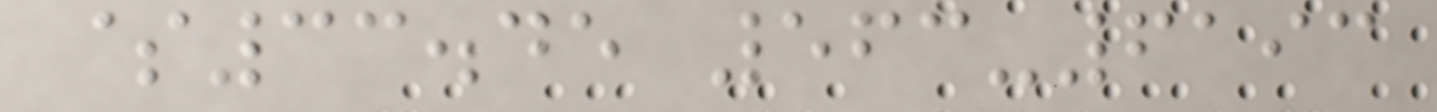$33.45 563-6193
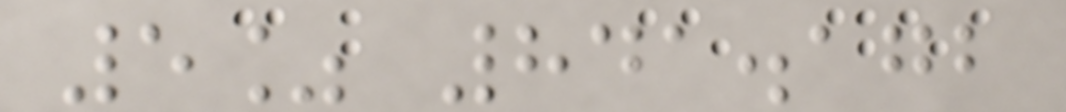5% 841.172
